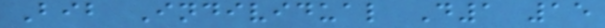Bib Individual D1 15
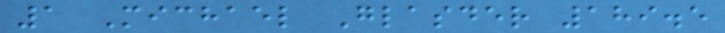1 Michael Glasder 189.5
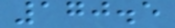170.5
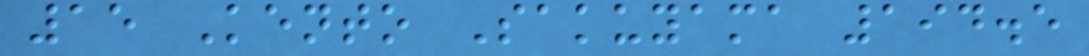15 Kento Sakuyama 194.5
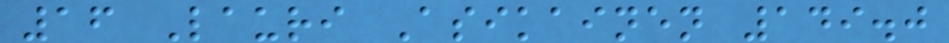16 Lauri Asikainen 149.0
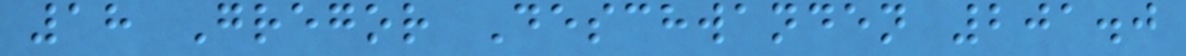18 Gregor Deschwanden 201.0
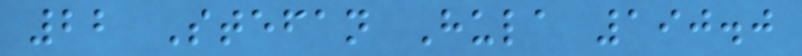22 Stefan Hula 190.0
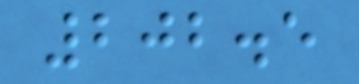202.5
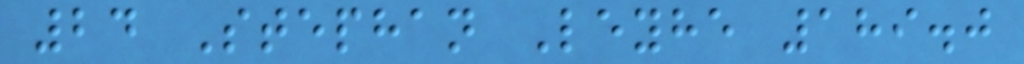24 Stephan Leyhe 189.0
